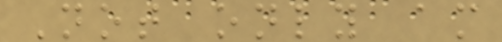Not only am
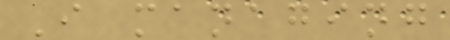I managing
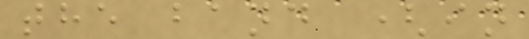the band (in
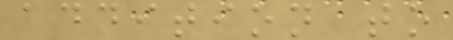addition to
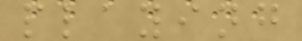playing
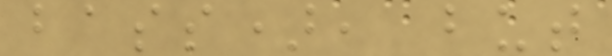bass), but
